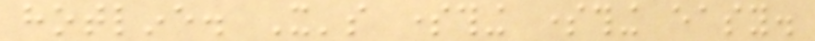hotline. It's something something easy.
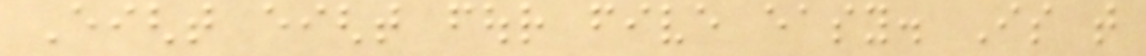Eight eight four five easy. Is that
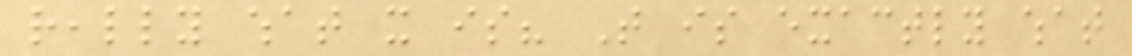really what it is? That is exactly what
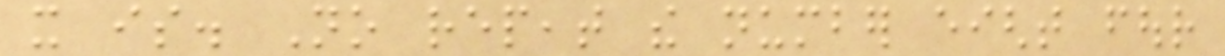it is. No repeat the number eight four
